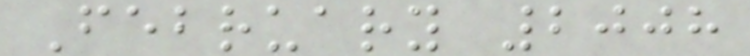February 2008
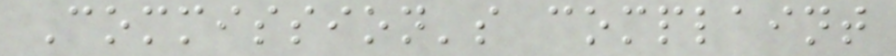Commission's complaint
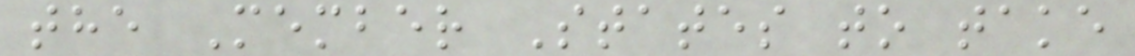the Member States to take
